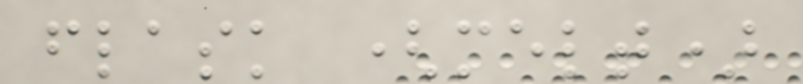flask (melt)
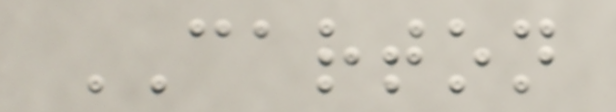CARTON
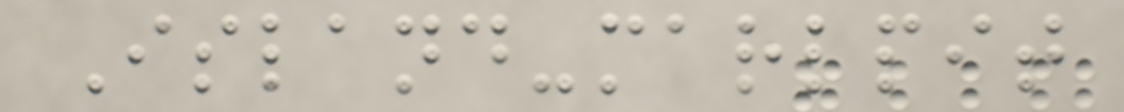Island-marlpit
